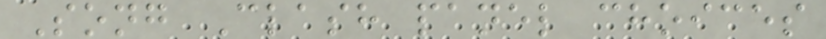Song Clash panel choices
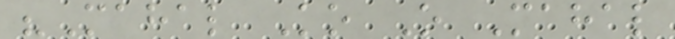"Mahal Ko O Mahal
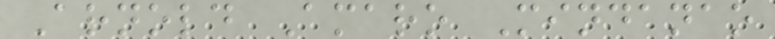Arnold Amaro Mindanao
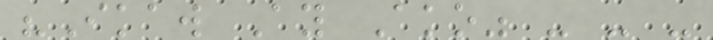"Ikaw Ay Ako" - - -
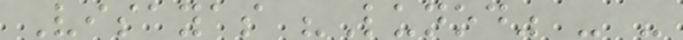Visayas "Lunod" - -
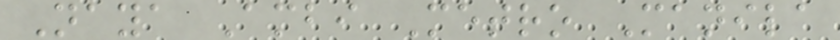Naya Ambi Metro Manila
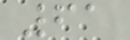61
